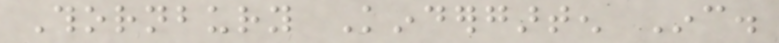Thornbury Kindergarten Inc.
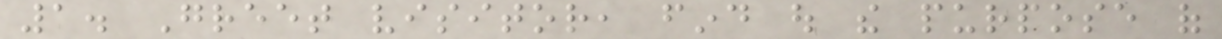1. Greet visitor, find out the purpose of
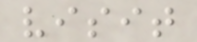visit
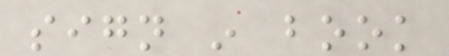sign in book
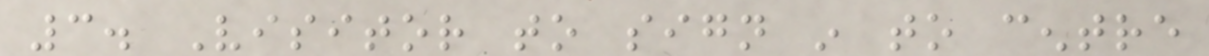3. Visitor to sign in to centre
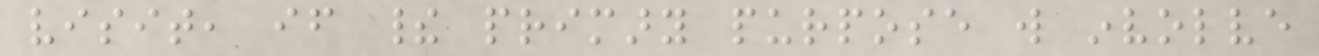visit, if their primary purpose will involve
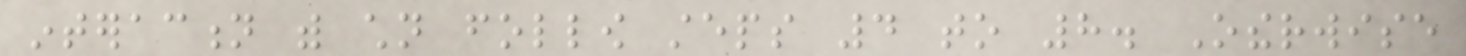interaction with children follow steps 4 to 8. Otherwise
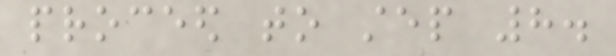proceed to step 8.
